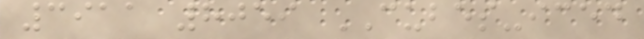3911 8059 CUBES-iced
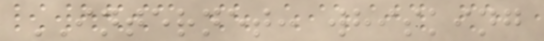INTERNET: whisking
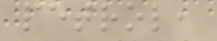petrol,
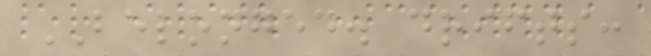BELONGED. drifts:
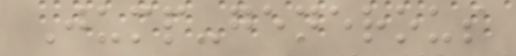Jump-generous
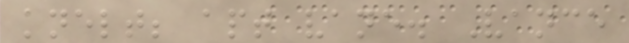knelt; apt vane. Vance
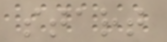start
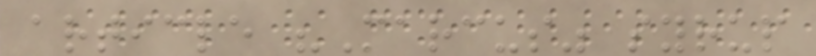article "Marcus" syrup
